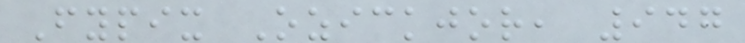Fypix Ozickjor, 947
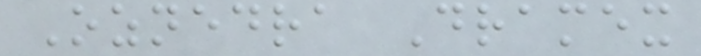Oznedra Dramex
